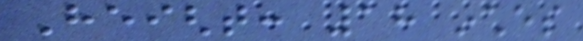Height: 18 inches
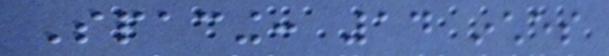Spacing: 14 inches
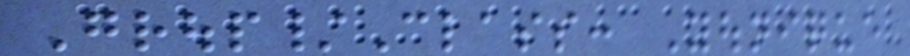Group/Class: Younique
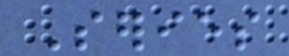Series
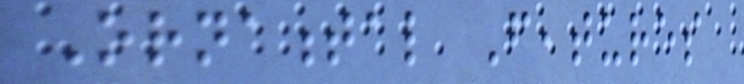Ornamental Features
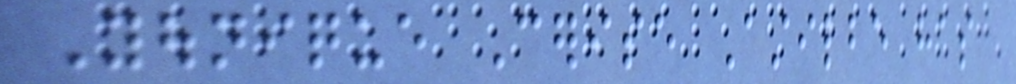Younique Cerise Astilbe has
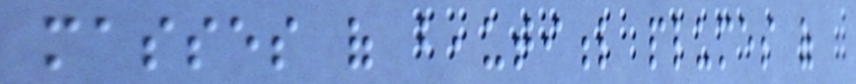masses of beautiful plumes of
